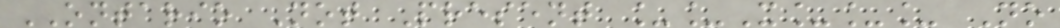ONTARIO Not Present __X___ No
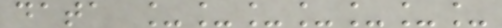data _______
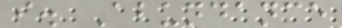i. Abundance
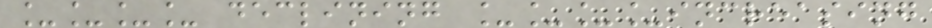____ declining ____increasing
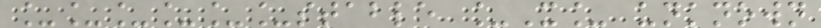______stable _X_ unknown
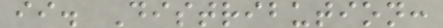ii. Distribution:
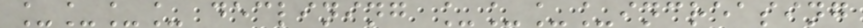____ declining ____increasing
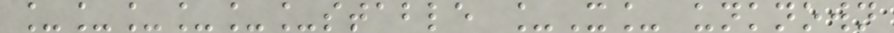______stable _X_ unknown
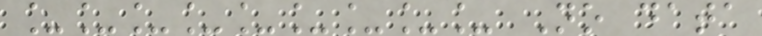_________ No data
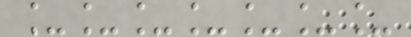_______
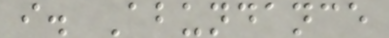i. Abundance
